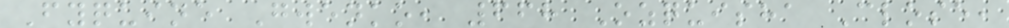Fyquine Gwenko, 668 Ozquisha Close,
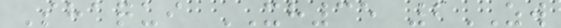Shaqui XH35 2ZW
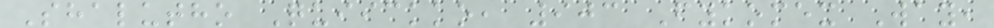Shalutho Quiickko, 903 Fykomex Way,
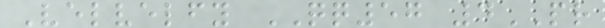Velvelfy QQ57 4PR
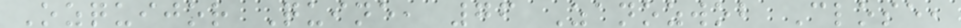Ozquijor Quine, 76 Zanozwob Close,
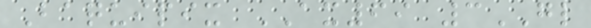Baquipix AX69 3GL
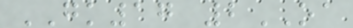GK17 2OA
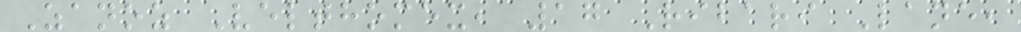Zanoz Velthomex, 17 Ribari Lane,
